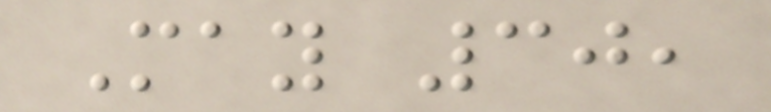May 30,
